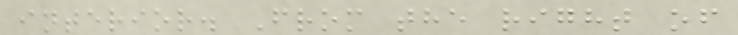interior. From the right of
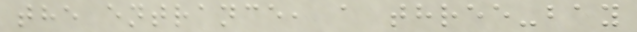the entrance, a three-bay
